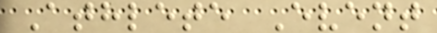Athlete Event
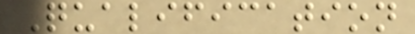Qualification
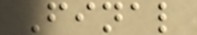Final
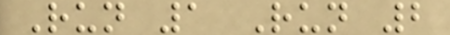Run 1 Run 2
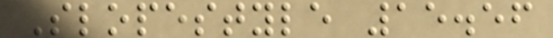Slopestyle 15.56
